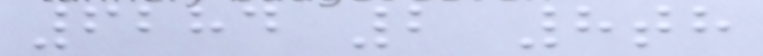6284 2 8th
